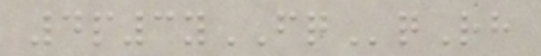4p3yFQqRh
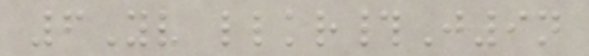6Yv llkr#J9n
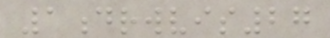1drwvis27
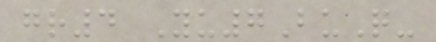gr4 Yu7BuQ-
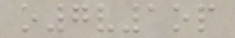o7v1op
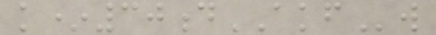k*30dAKFw
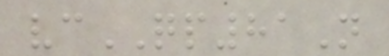vcQP81N
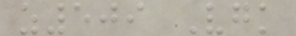z509 Vgk
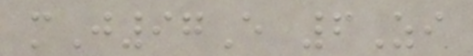mJ97E 6Zi
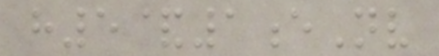h5&1eNv
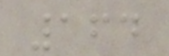164
